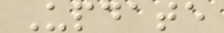Update
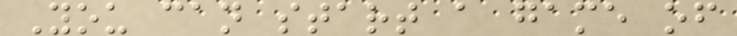You can start a game of
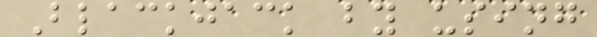Blackjack by using
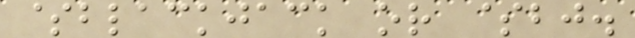$blackjack or $bj.
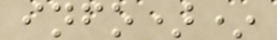info)*
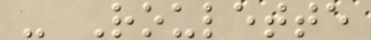- Roulette
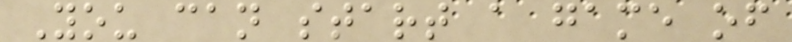You can start a game of
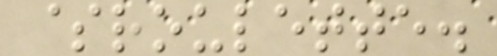$roulette.
